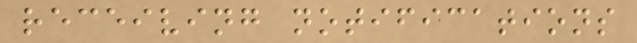receiving notifications
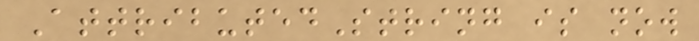AttributedString is now
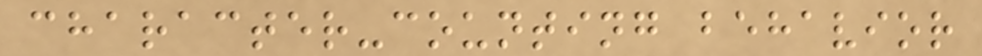character-counting behavior
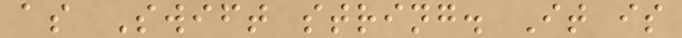as Swift string. It is
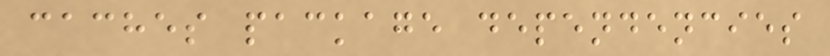caches package dependencies
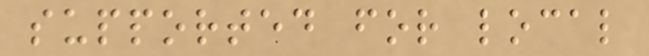supported for local
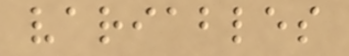variables
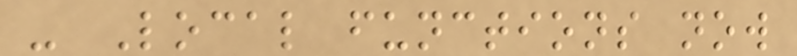- Local functions now
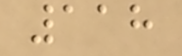118
